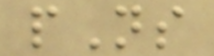pNs
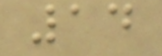14
